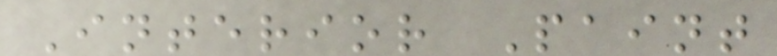Interior Paint
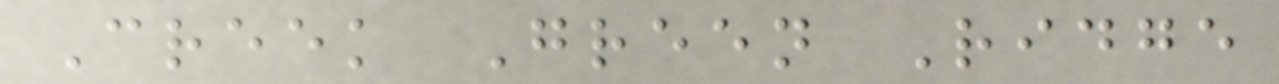Creek Green Ridge
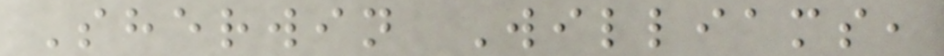Sherwin Williams,
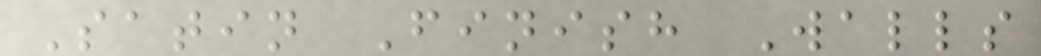Satin Finish Walls
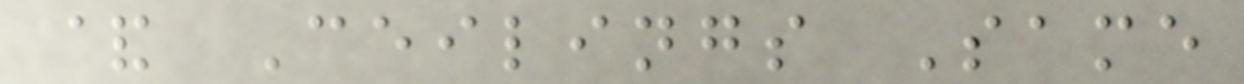& Ceilings Same
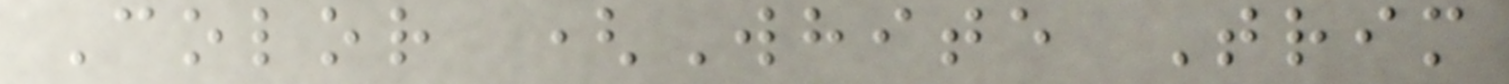Color (White Trim
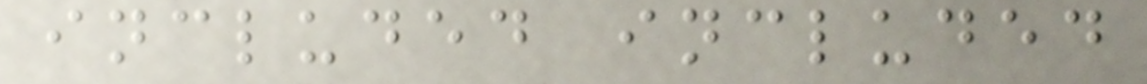included included
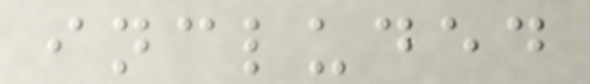included
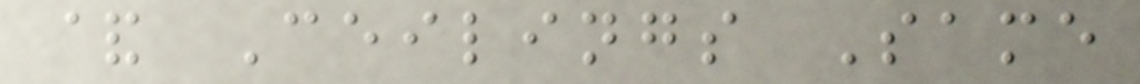& Ceilings Same
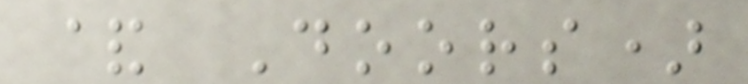& Doors)
